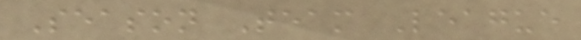Season Team League
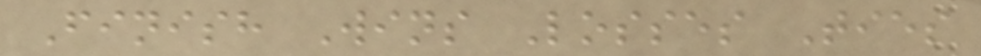Finish Wins Losses Ties
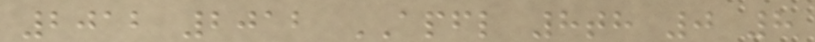2012 2012 APFL 8th 0 8
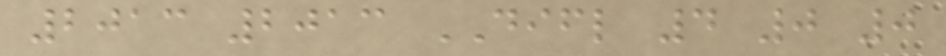2013 2013 DIFL 4 0 0
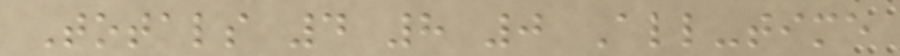Totals 4 8 0 All-time
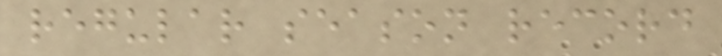regular season record
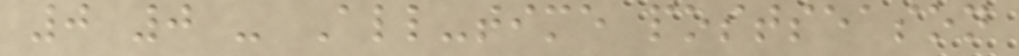0 0 - All-time postseason
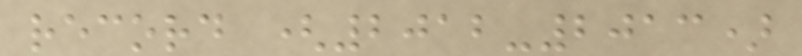record (2012-2013)
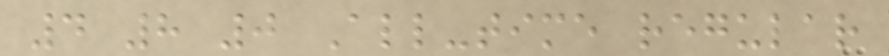4 8 0 All-time regular
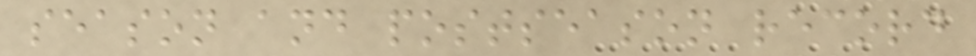season and postseason record
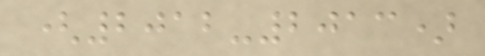(2012-2013)
